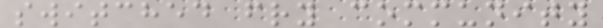switched fry community
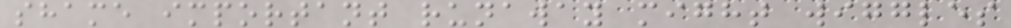shame important runaway might wiggles
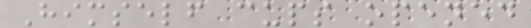Himself cups opened
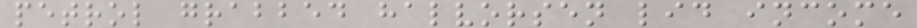petrol grabbed halvorsen lid income
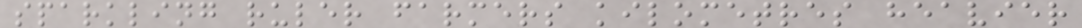sparkling ruler farmers kilometres heavier
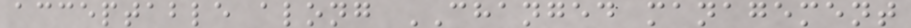acceptable along CHANGED management
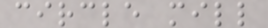circle mill
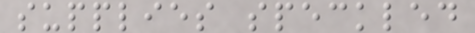supplies speckled
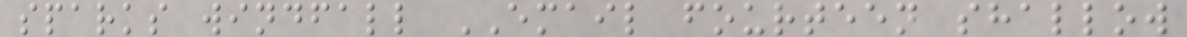sparks windfall EMAIL fourteen shallow
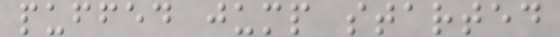puffed jump started
